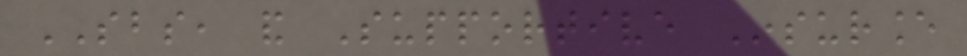SBS, and Supportive Insurance
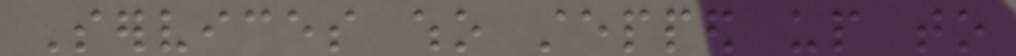Services who stepped up to
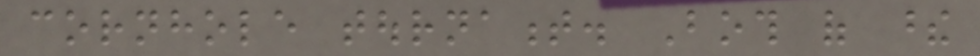cornhole tournament. Both of these
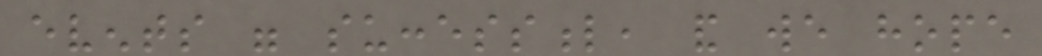events were successful, and we hope
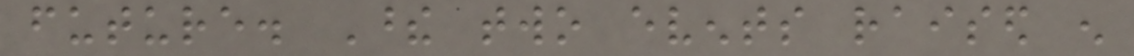future. These two events raised enough
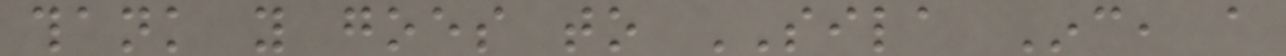thank you goes to SILA Inc, a
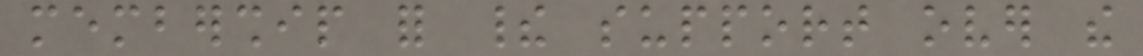membership for their support over the
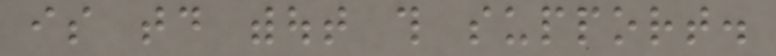is today without this support.
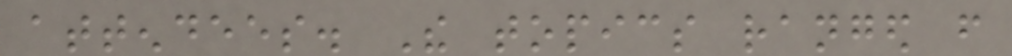attendees. The topics ranged from
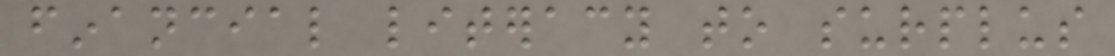financial literacy to surplus
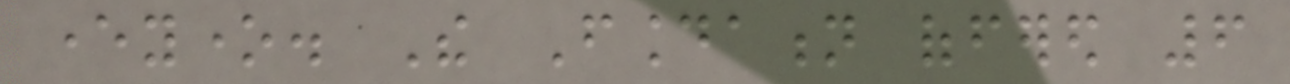everyone. The Foundation offered 6
